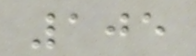105
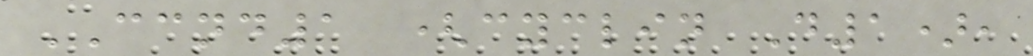CCND1 (cyclin D1),
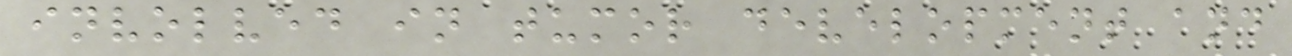involved in tumor development and
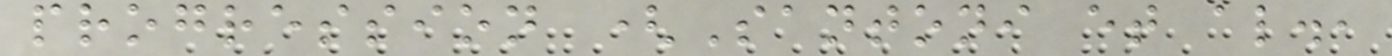progression (Santoni et al.,
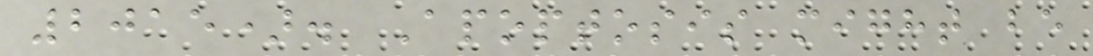2015). Apoptosis might be
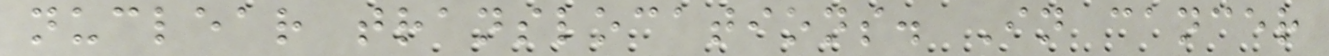nuclear translocations. In cancer
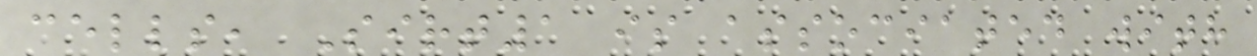cells, Sirt1 is associated with
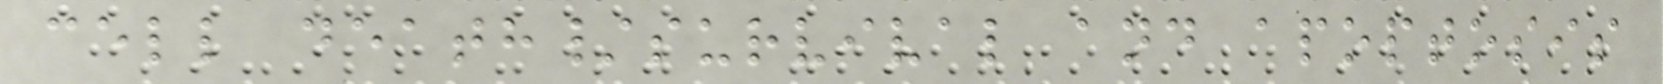cell death/survival and apoptosis
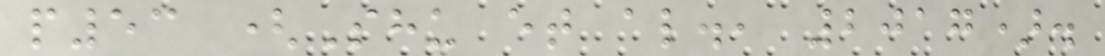p53 (Shu et al., 2017).
